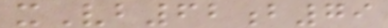xVb62b79
